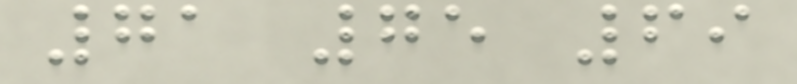71 75 69
